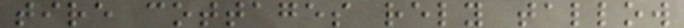tire cottages rely tallow
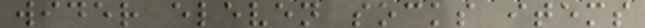wider eleven socks items
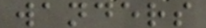wanders
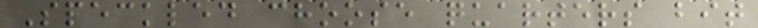Speckled choose quarters bit
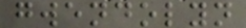gwendolyn
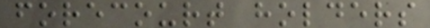forecourt holders
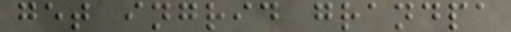get ingrid grandpa
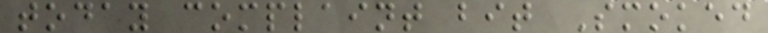today complaint bit Smoked
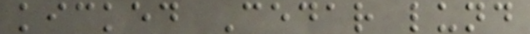kicked Cedar lund
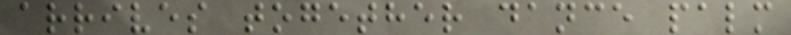arrives together dance palm
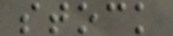stock
